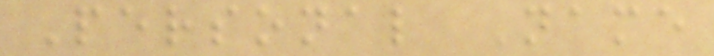Personal Name
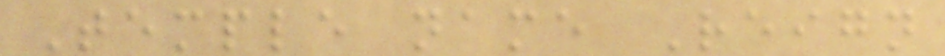Temple name Reign
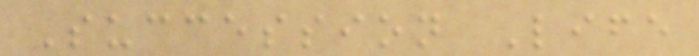Succession Life
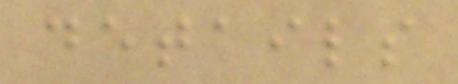details
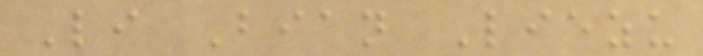Li Bian Liezu
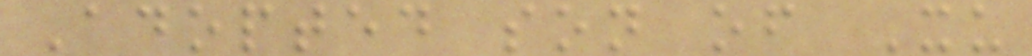Adopted son of Xu
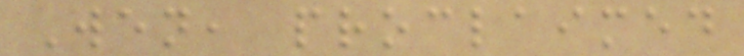Wen, proclaimed
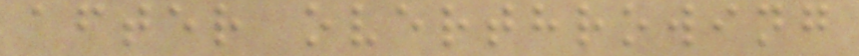after overthrowing
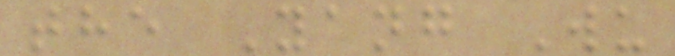the Yang Wu
